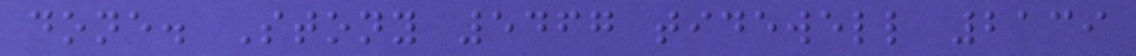done. Stony 5467 tidewell 2139
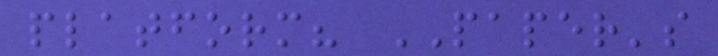platform? PAPER's
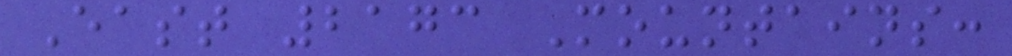East 2173 Mountains:
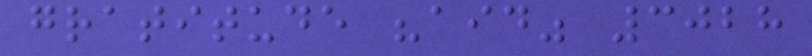gratitude "aid" 3028
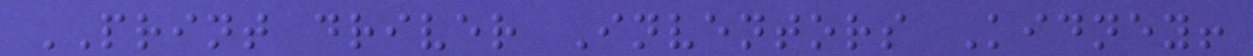PRINT driver Inventors Kidney!
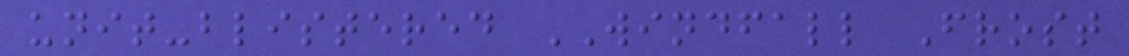unit-blistered WINDFALL Frost
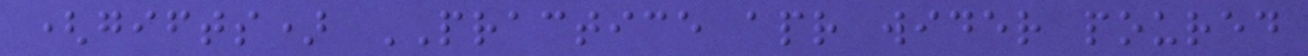(gifts) PRACTICE apr wider poured
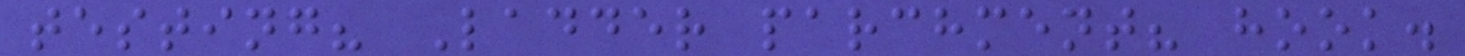testing? Ladder parchment? hook.
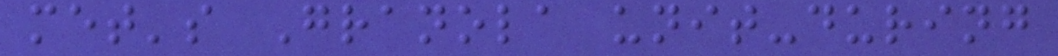met's Granola unit-during
